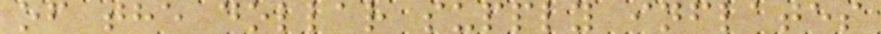of the dollar supply inflates
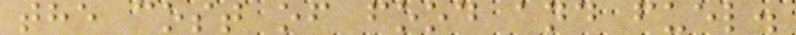the cost of food and fuel.
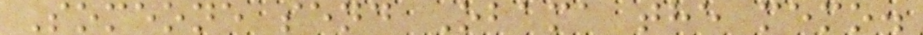Someone send Obama the memo.
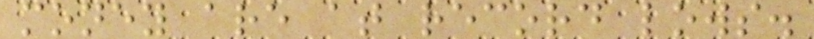money are at record lows.
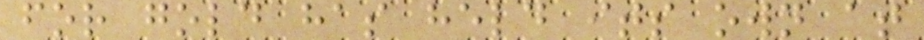for gold has held its own at
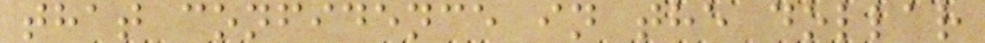that confidence in the dollar
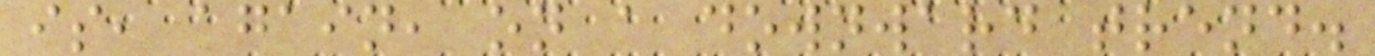is, again, on a downward trend.
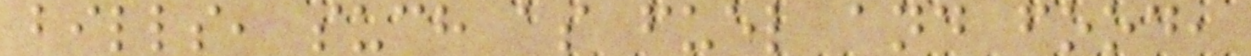bills, such as fuel and food,
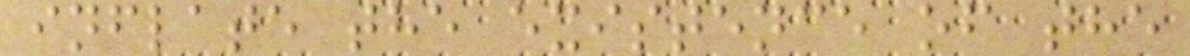inflate the existence of the
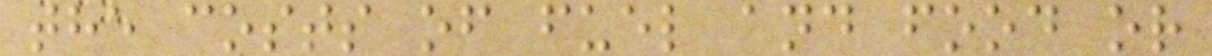the costs of fuel and food or
